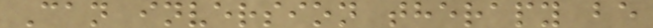Can inversion therapy be
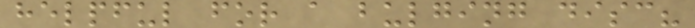helpful for a bulging disc?
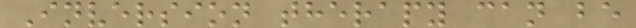Inversion therapy can be
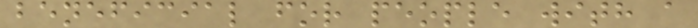beneficial for people with a
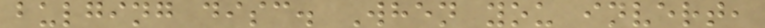bulging disc. When you invert,
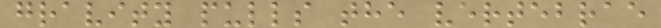gravity pulls the vertebrae
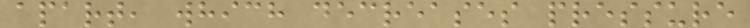apart, which decreases pressure
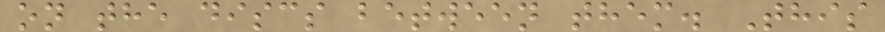on the discs between them. This
